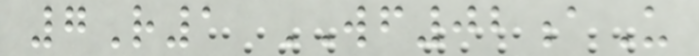7R1 WF02aU
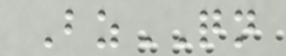BzQN
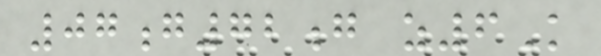07g72g z6K
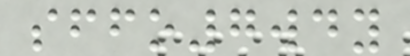sffo7wdy
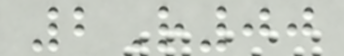2R00
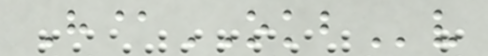H@OKBv
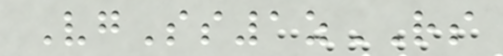VgSs1zRS
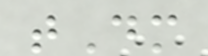tDm
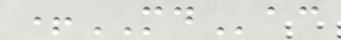+MDac
